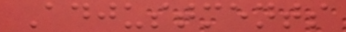Adjustments
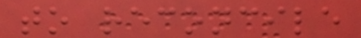to reconcile
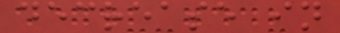decrease in
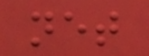net
